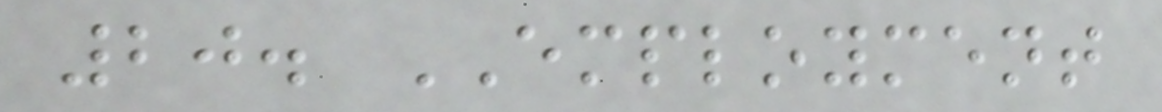20. EMPLOYMENT
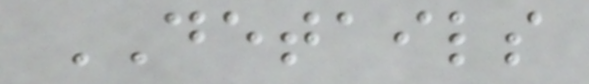DETAILS
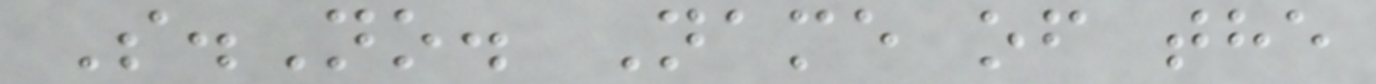S.No. Name of the
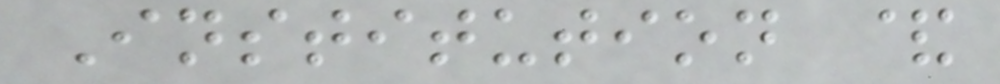Institution &
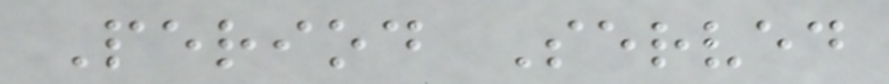Period Served
